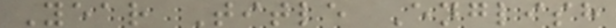Year Title English
